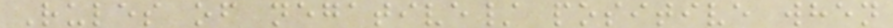Rules of negative/ positive when
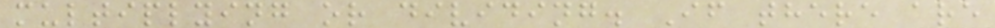multiplying or dividing. If there are
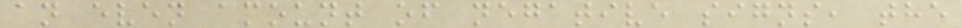an even amount of negative signs, the
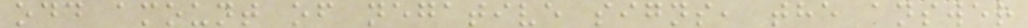odd amount of negative signs, the answer
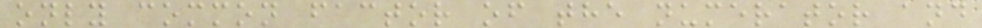only common factor of the numerator and
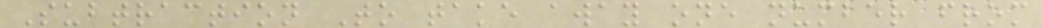Subtraction To take away one number from
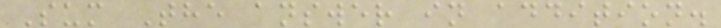Sum The answer in addition.
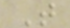T
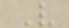V
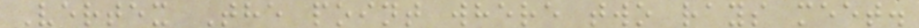Vertex The point where two rays meet.
